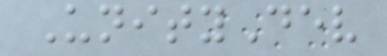UnityDev
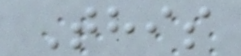This
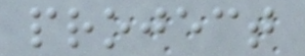project
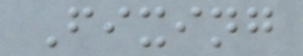Fixing
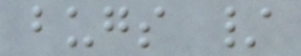bugs /
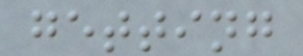getting
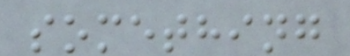something
